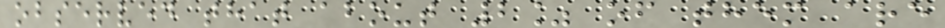observed that about 2% of them are
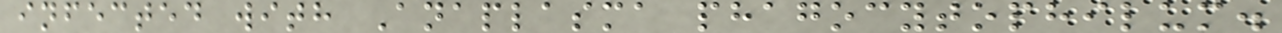infected with Anaplasma phagocytophilum.
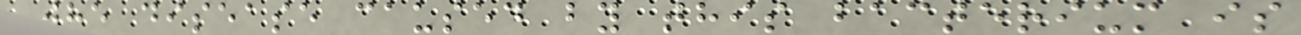The disease caused by this bacterium is
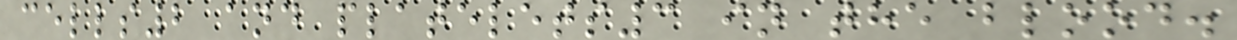cells2 and platelets3 in the blood.
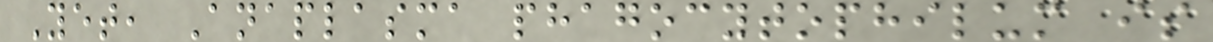Yet, Anaplasma phagocytophilum is
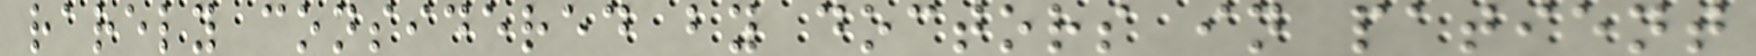rarely considered by doctors in patient
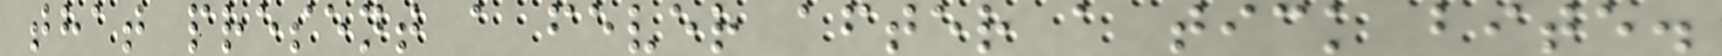that present a fever after a tick bite.
